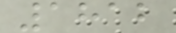1812
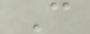C
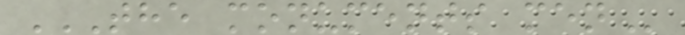THE MONUMENTS MEN
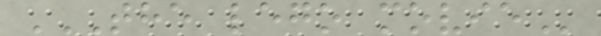THE LEGO MOVIE
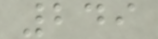249
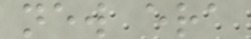new era
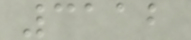3112
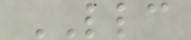LLC
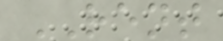RENT
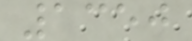1350
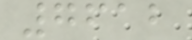7612
